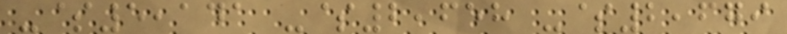-$5,141 -$2,658 -$2,679
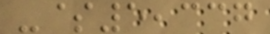-$5,337
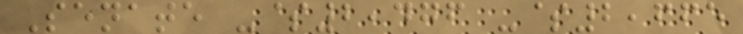Senate -$2,476 -$2,665
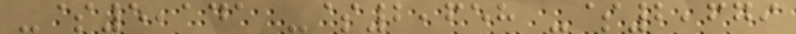-$5,141 -$2,658 -$2,679
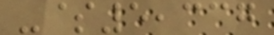-$5,337
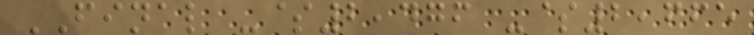FINAL -$2,476 -$2,665
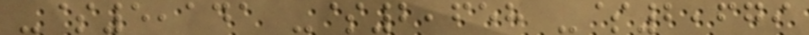-$5,141 -$2,658 -$2,679
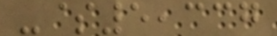-$5,337
